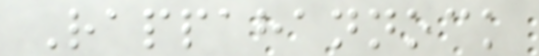Rappahannock
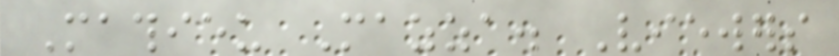Mathieu Mazza. Viewers
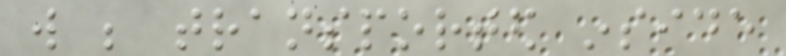will be transported inside
